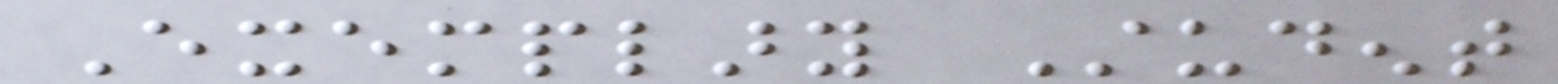Exemplary Student
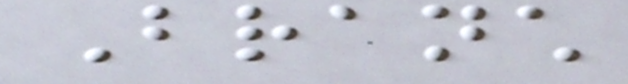Branch
